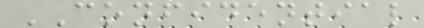CONFIDENTIAL
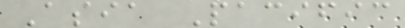Asia Pacific
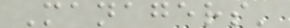Managers'
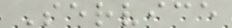Service
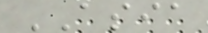ASIA
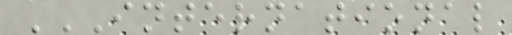INTERNATIONAL
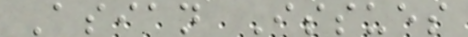Asian Issues
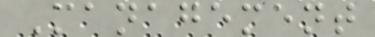Management
